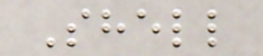Shell
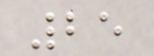25
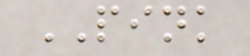PINK
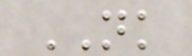NK
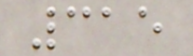315
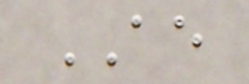AE
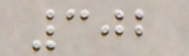302
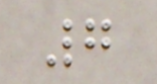7
